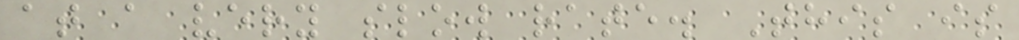at a very slow rate. This is
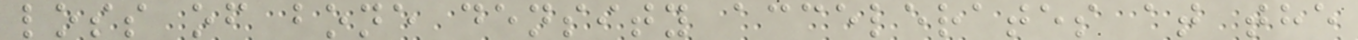loss of bone density accelerates at the
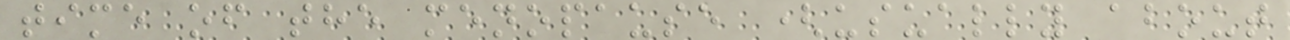time of the menopause (usually about
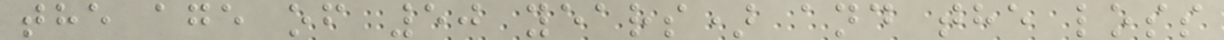the age of 50 years) and the loss
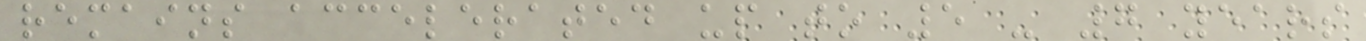remains accelerated up to 5 - 7 years
